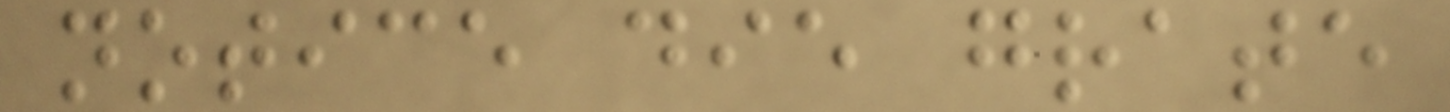notice die grate
